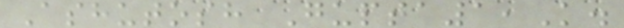Ashutosh Gupta1,K.
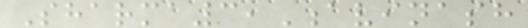Sharma3,Avinash
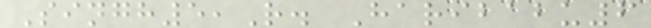Singh5,R. Haribabu6
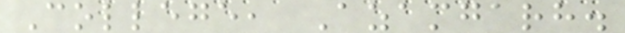College, Azamgarh.
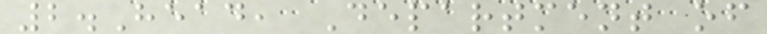2.Head, Department of
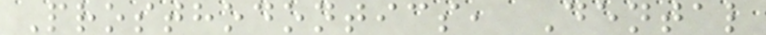Prosthodontics, Dental
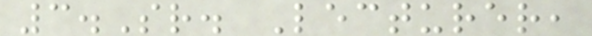3.Sr. Lecturer,
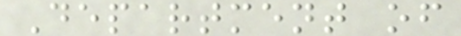Department of
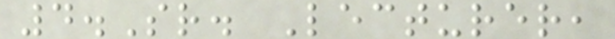4.Sr. Lecturer,
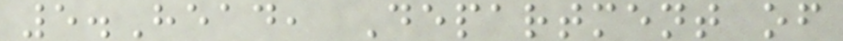5.Head, Department of
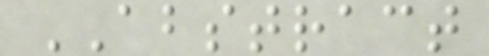ABSTRACT
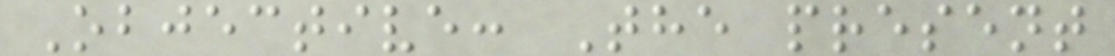Objective: The present
